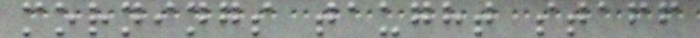mornings taught staff
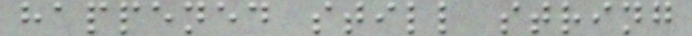happened still string
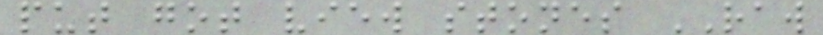put got view stones RAW
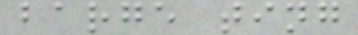barge ting
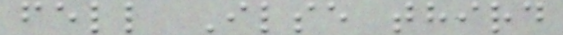fell Ilse third
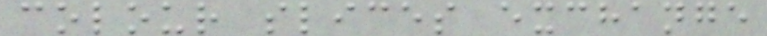colour slices exchange
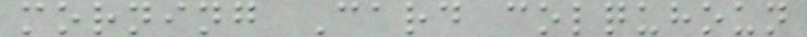morning Card colquhoun
